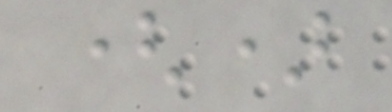()
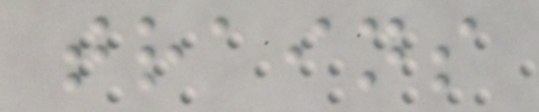trains
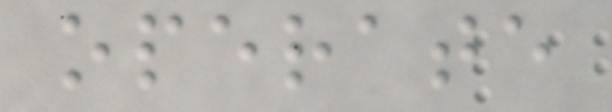operate
